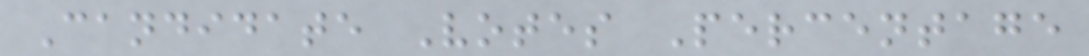Candidate Votes Percentage
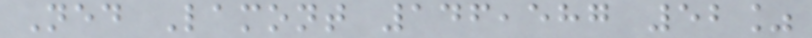Ned Lamont 146,587 52%
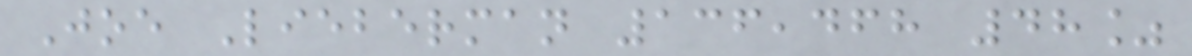Joe Lieberman 136,468 48%
